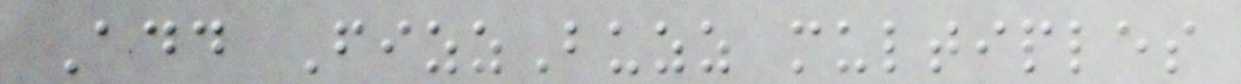Add FizzBuzz multiples
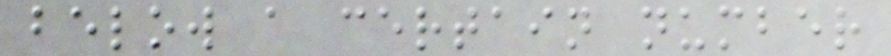below a certain number
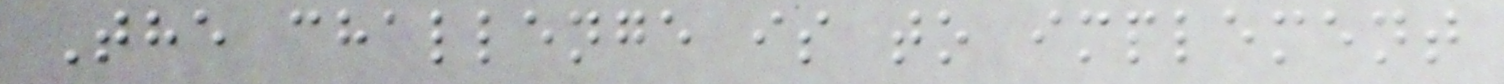The challenge is to implement
